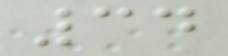34
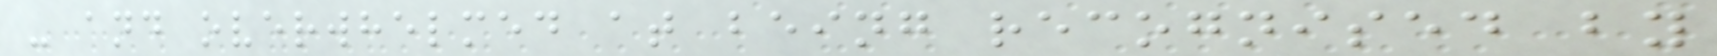- and overwhelmed at being recognised by
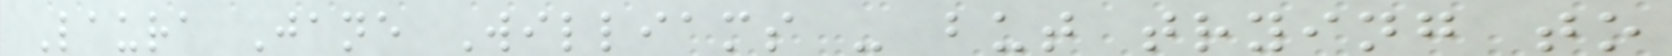Laura Jane Williams - but trying to
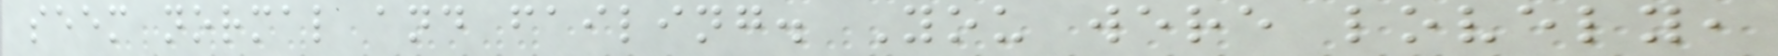seem normal and failing. You were lovely,
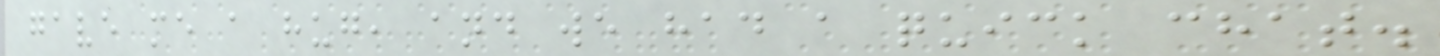gave me a hug, and we had a quick chat.
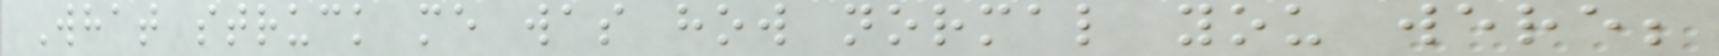What struck me was how normal you were;
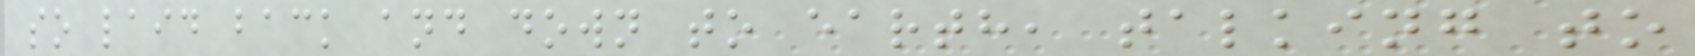so laid back and down to earth, talking to
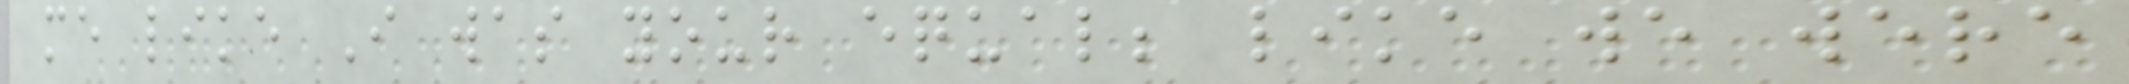me like I was your equal; like we were
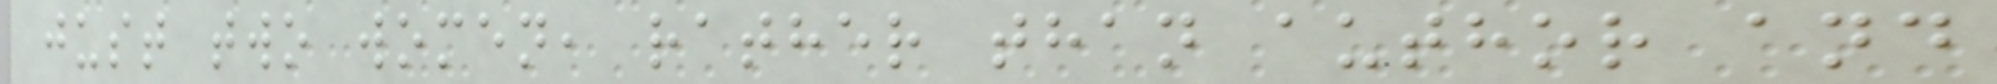just two women, rather than author and
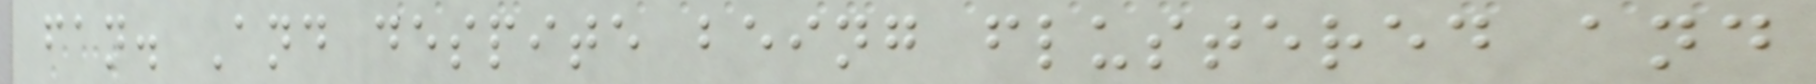fan. And despite being flustered and
